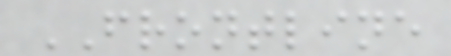FRONTLINE
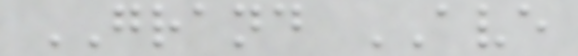GRAND AVE
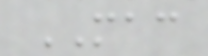MAC
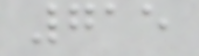715
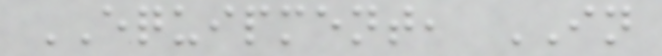EQUIPMENT, IN
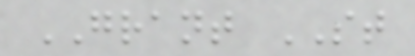GRANT ST
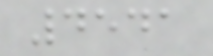4541
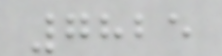7825
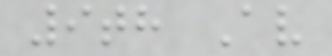9th Av
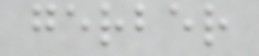gerber
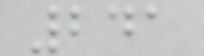241
